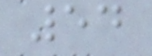54
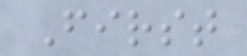First
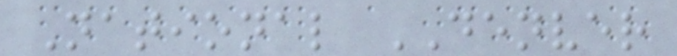National DENVER
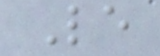Le
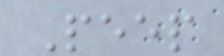Peep
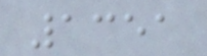1351
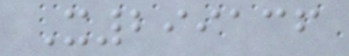X299136
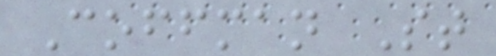Coffman St
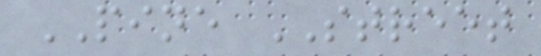PINE STREET
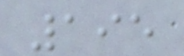195
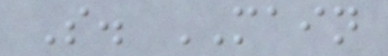S. MAIN
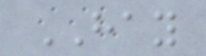HAY
